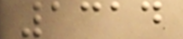1314
